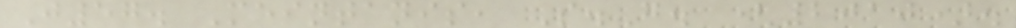J57. Meintanis, S.G. (2010).
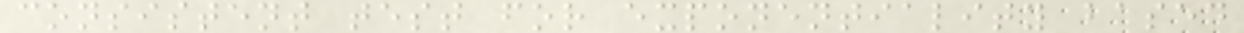consistent test for exponentiality based
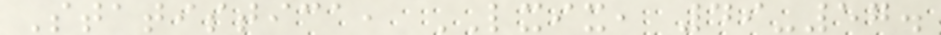Statistica, LXIX, 49-57.
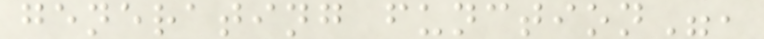generating function",
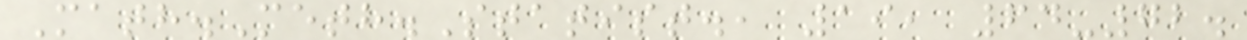Math.Meth.Statist., 19, 64-72.
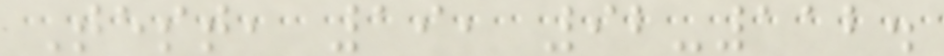Test, 19, 92-112.
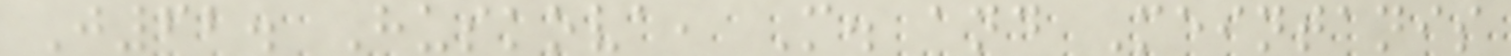J62. Huskova, M. and Meintanis
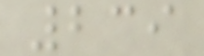239
